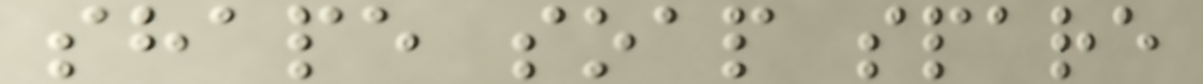shape soap spare
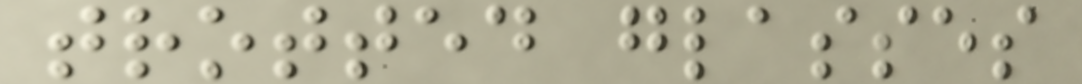trotted glasses
